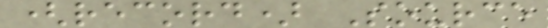(record) Source
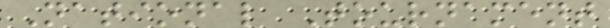National Tournament
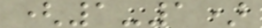(1-1)
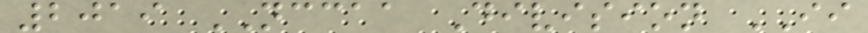2019 NCCAA Division II
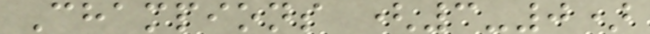Champions (3-0)
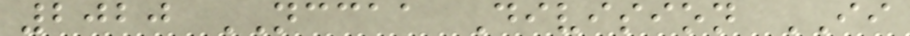2020 NCCAA Division II
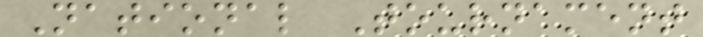National Tournament
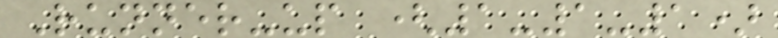Runner-up (1-1-1)
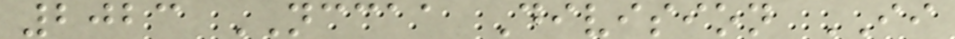2023 NCCAA Division II
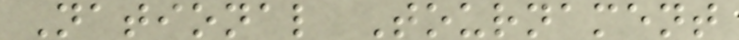National Tournament
